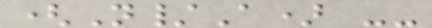(N/A) --
